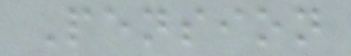Pension
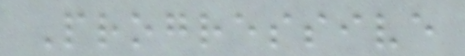Progressive
